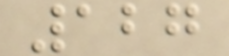127
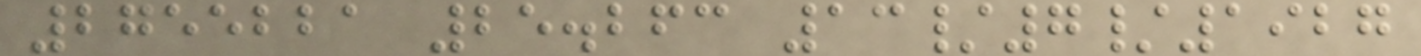2755221 25.263 13/7/1927
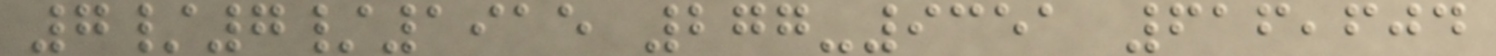7/7/1915 277-9351 616,604
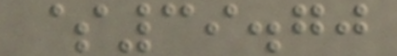$39.70
